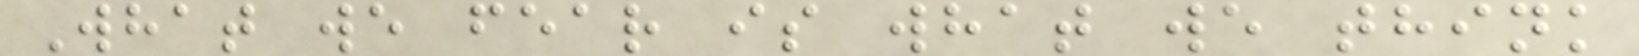What we fear is what we think
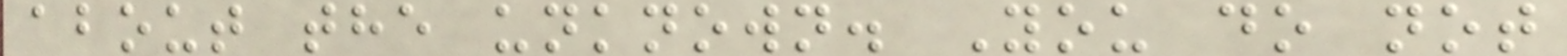about the unknown. You do not
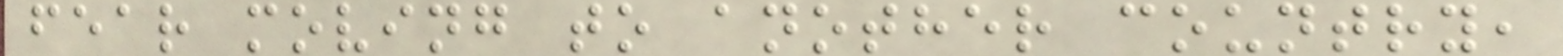fear moving to another country,
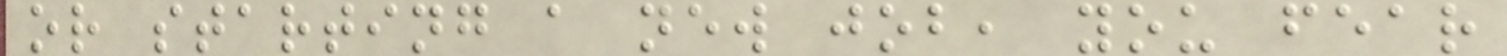or starting a new job, you fear
